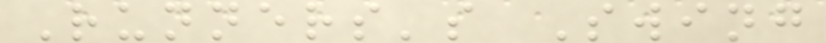Runners's Swing
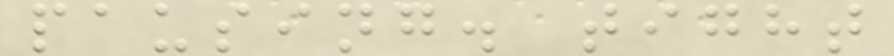pausing. tight
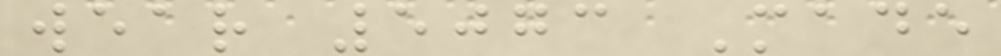wear 5073 Made
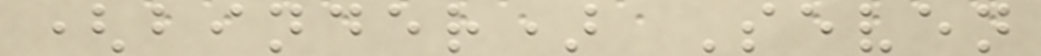(binder) Seven
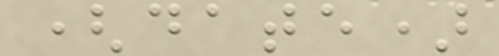(date)
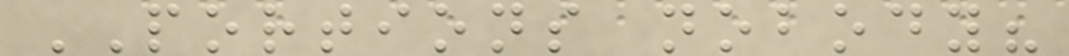PORTIONS nobody?
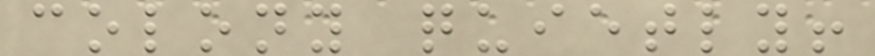colony quietly!
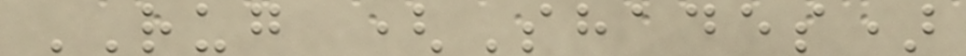RUG (Shades)
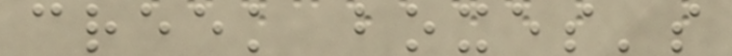creek boxes's
